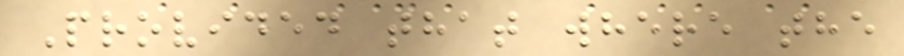Provided that where the
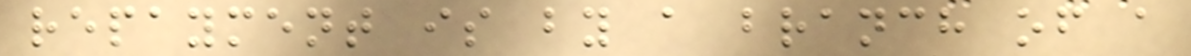repayment is by a branch of a
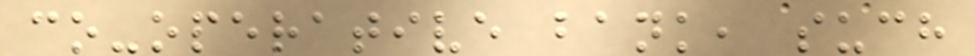co-operative bank, such
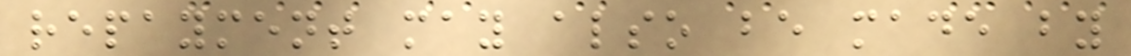repayment may also be made by
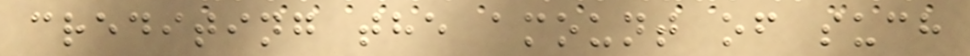crediting the amount of such
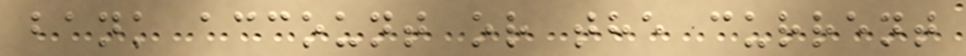bank account or the current
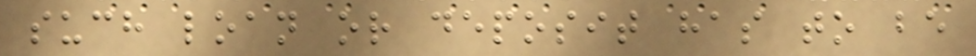such loan or deposit has to be
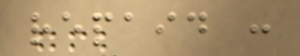repaid :
